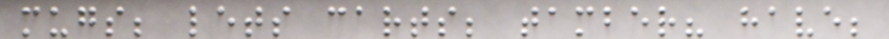mugs; lets carts; tamber? have;
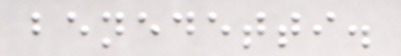benedetti.
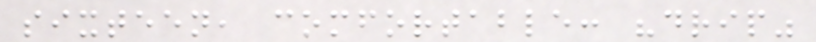sixteen, comfortable: "drip"
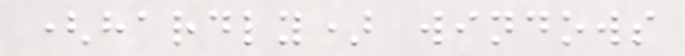(hardly) windows
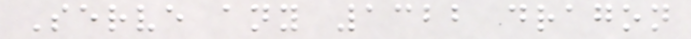Serve any 1322 dragon
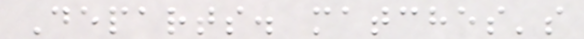Departs. matches's
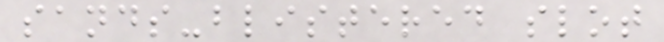sands-blistered slot
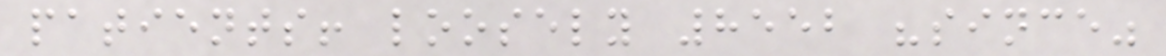patients! loosely 8552 "since"
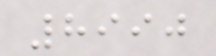8990
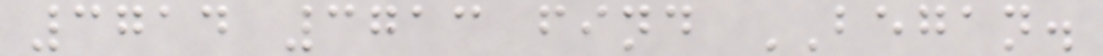3714 3713 find BEGAN.
